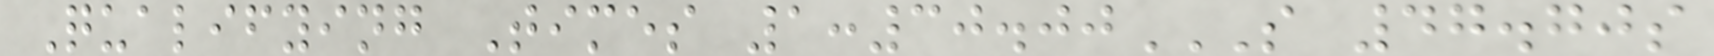Qualifying Times 1:30.00S 47.70S
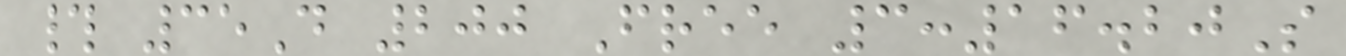# 35D 200 Free 3:16.20S
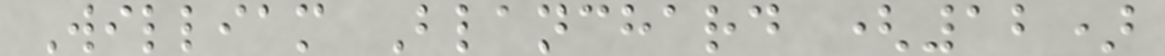William Blanchard (12)
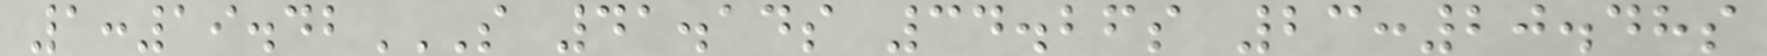1:19.42S 41.14S 34.26S 23:20.48S
